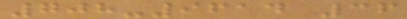708-9614 36
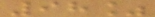98%
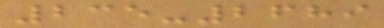235-2689
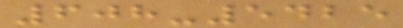608-5425
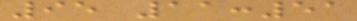95 11:51
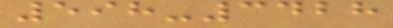598-3428
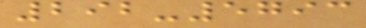292-5793
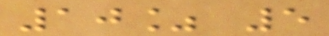10% 5
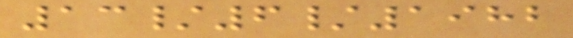13/6/1982
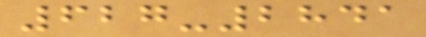627-2841
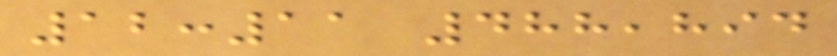12:11 488,894
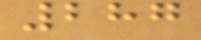287
